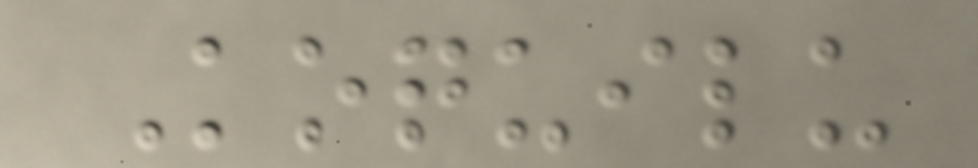Koquilu
